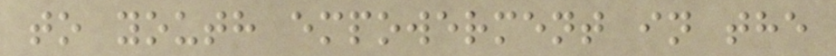to youth empowerment in the
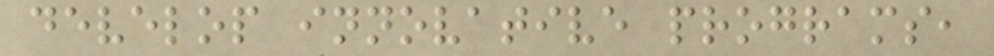develop innovative programs,
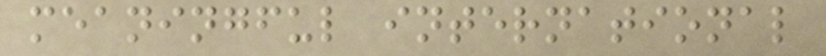meaningful international
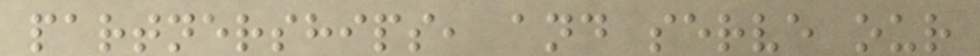partnerships, and serve our
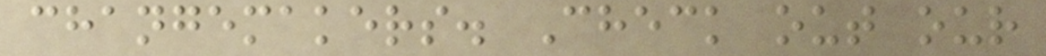changemakers. Check out our
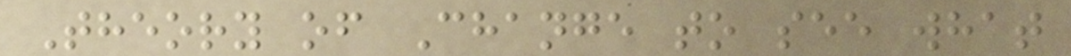Theory of Change to see what
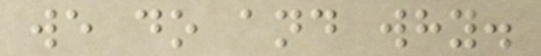we do and why.
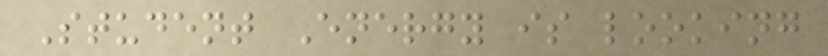Student Energy is looking
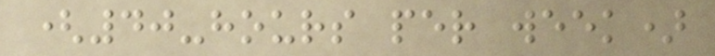(40-hours per week)
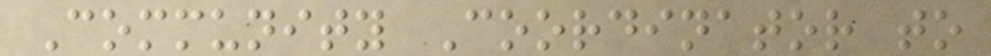Community Coordinator to
